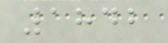1842
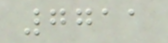7711
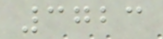3723
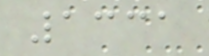1331
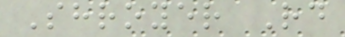Shroyer Rd
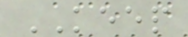KEEP
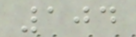104
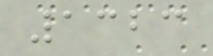1323
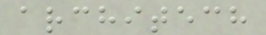architech
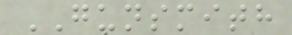GUNSMITH
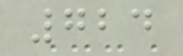724
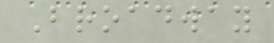Broadway
